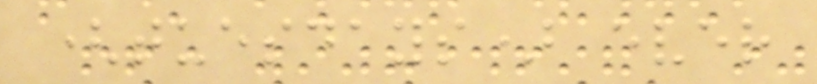(tuesdays) ever
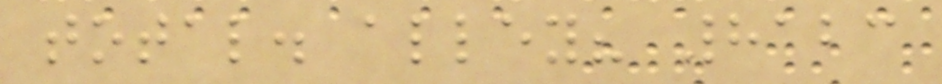total. alley? 8123
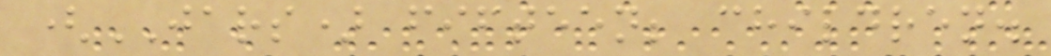(JARS) fifteen; children.
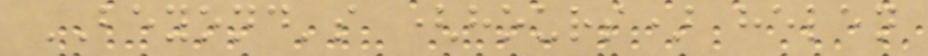BEYOND's (hours) helen
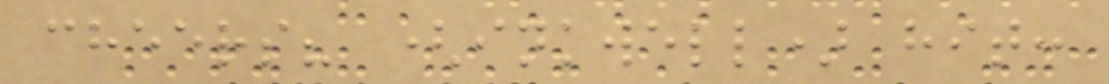cheers? (inkwell) hit:
